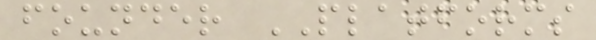founder PLATFORMS
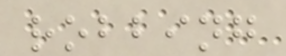robbing
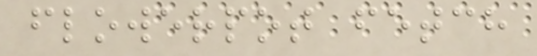flowerpot fetch
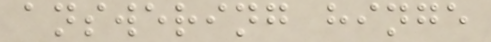answering hinge
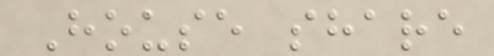House share
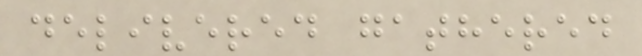delivered gathered
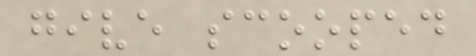give scooped
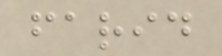farid
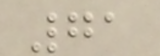71
